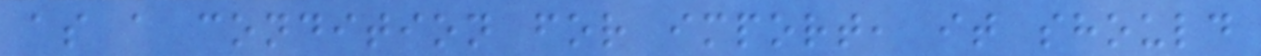as a condition for import, it should
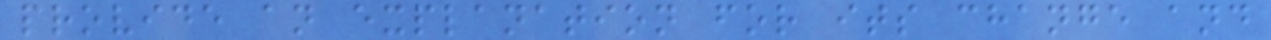provide an explanation for its change and
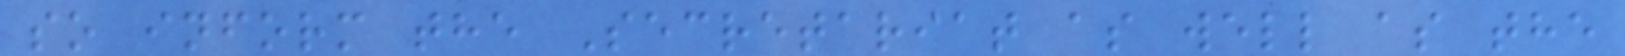so inform the Secretariat as well as the
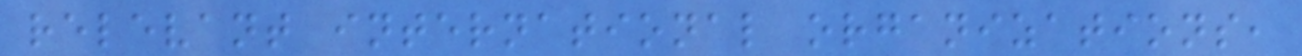relevant international organizations,
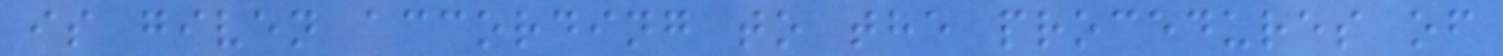is given according to the procedures of
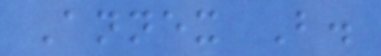Annex B.
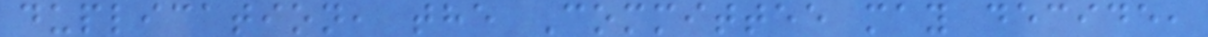duplication, the Committee may decide,
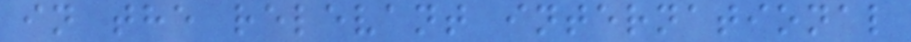in the relevant international
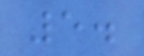5.
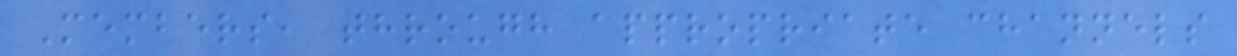Members, through appropriate channels
